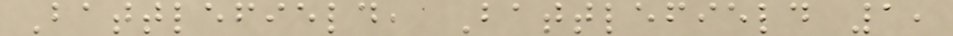Battlefield, Battlefield 1,
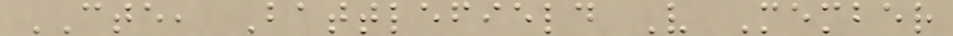CTE, Battlefield V Member
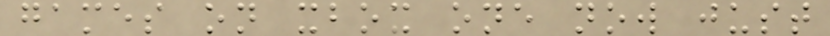games on xbox one now just
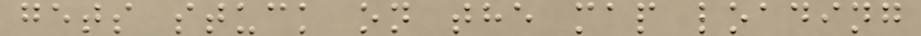gets stuck on the map loading
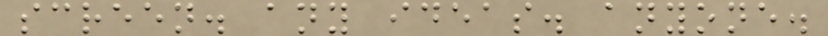screen. any ideas. anyone.
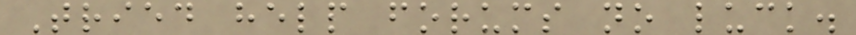Tried help forums no luck.
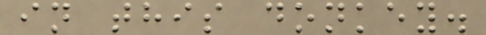in this donkey.
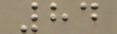84
